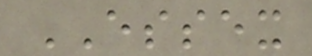ESSEX
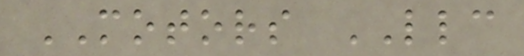MOTORS LLC
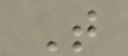T
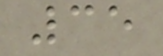35
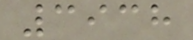3938
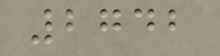2742
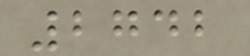2742
